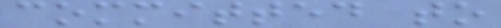committed to
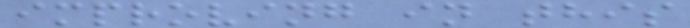improving in this
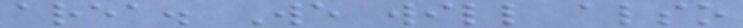area. We will also
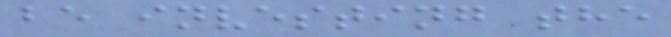be investing the
